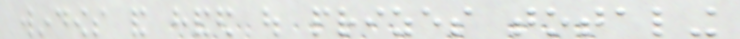windows and handed out prizes totaling
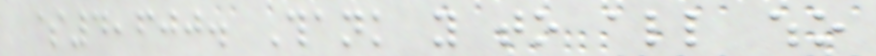$4,600. Thank you to all who
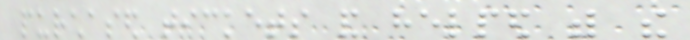purchased tickets and helped with the
